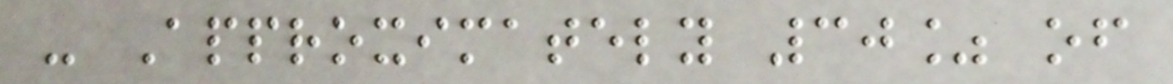- Approximately 30% of
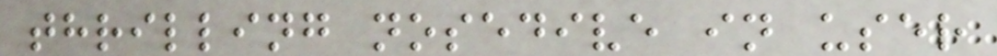thrilling nosedive in user
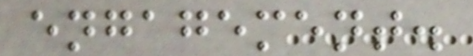engagement.
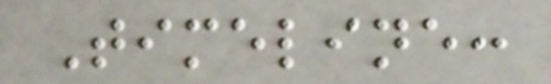Timeline:
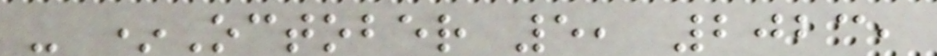- *October 5, 2023,
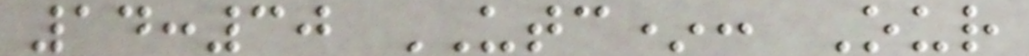14:30 UTC*: Our
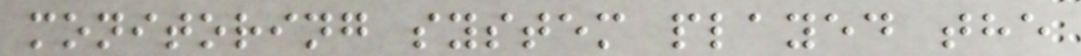monitoring system played the
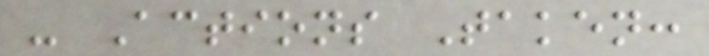- Actions Taken:
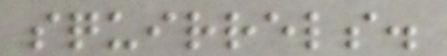squirrels.
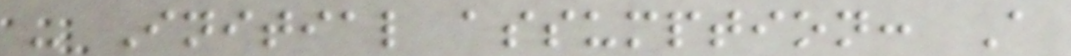- Initial assumption: A
